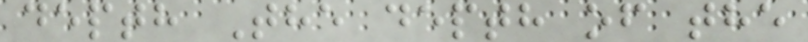depth The depth of the
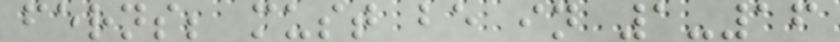ferns; must be in 1-16
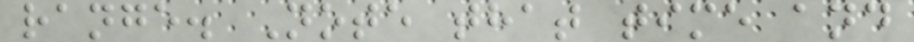range. Note that time and
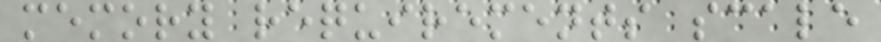memory requirements scale
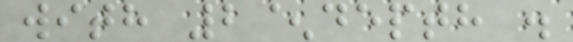with 2^depth .
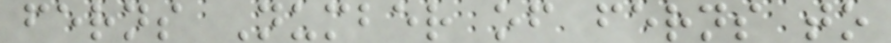ferns Number of ferns to
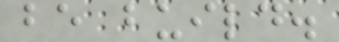be build.
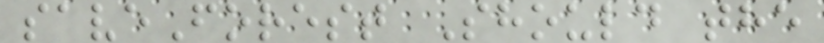saveForest Should the
